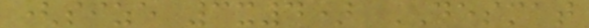(size 3x4) DESMAT
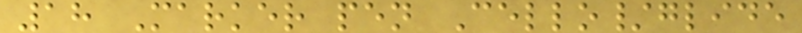18 Marker pen Cello/glide
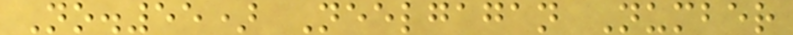No.55) Neelgagan Number
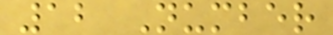12 Number
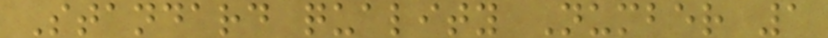Standard quality Number 1
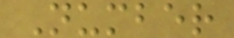Number
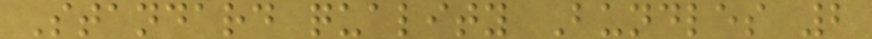Standard quality Bundles 2
